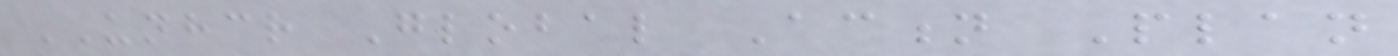UNHCR Global Action Plan
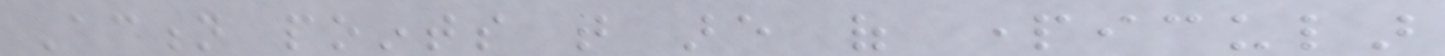Action points that are of particular
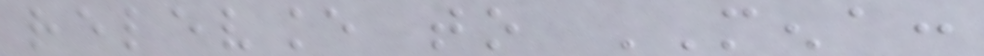relevance to MENA:
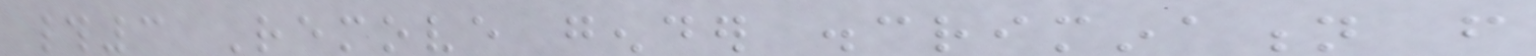#3 Remove gender discrimination from
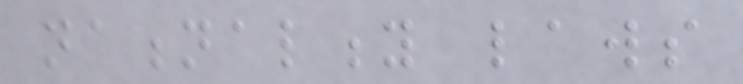nationality laws
